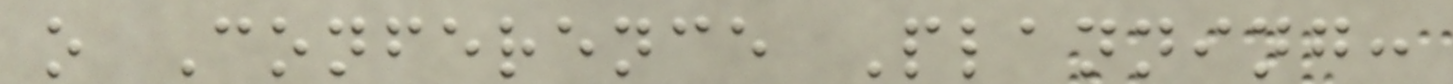o Conference Planning:
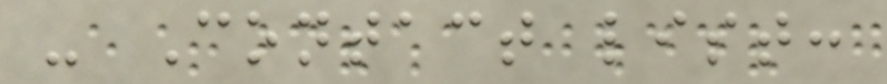- Contact list:
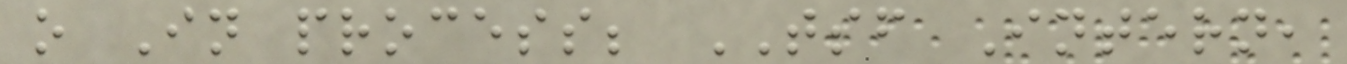o In process; TSF Intern,
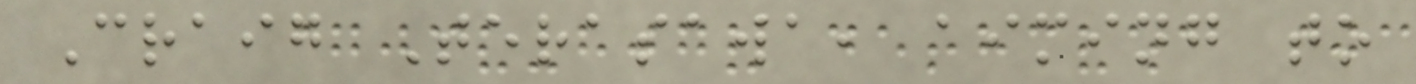Craig Terasawa, aiming to
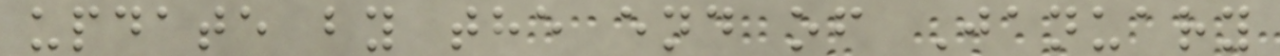update by the end of January
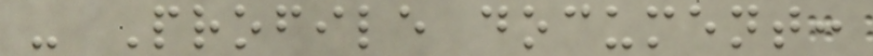- Profile document:
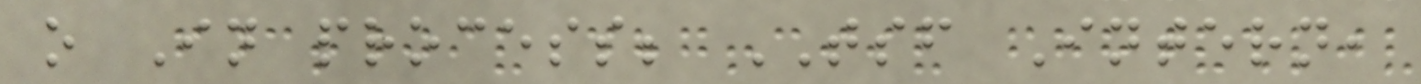o In process; TSF Intern,
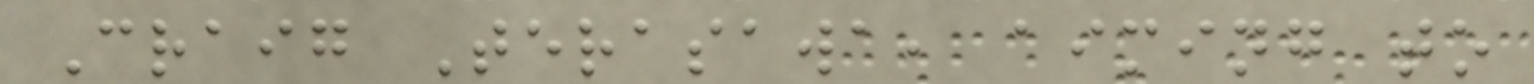Craig Terasawa, aiming to
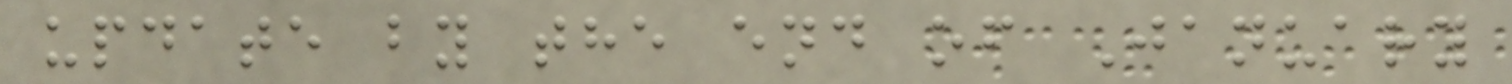update by the end of January
